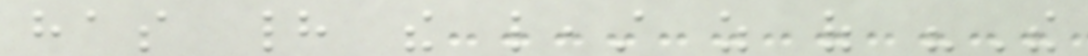has had the least as of "The
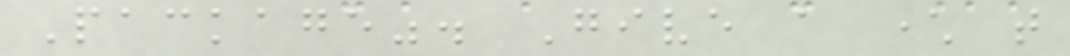Package". Give a character that
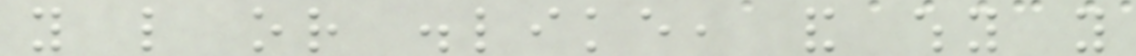you like or dislike, and why you
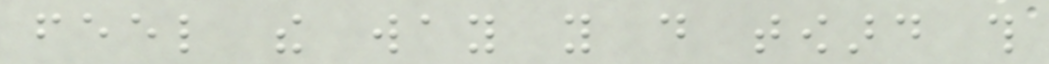feel the way you do toward this
